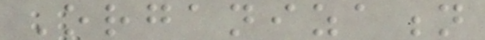Organization
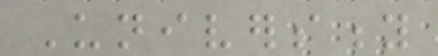University
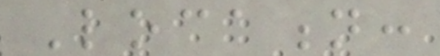Location:
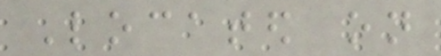Located on
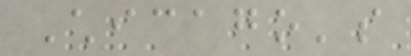Chicago's
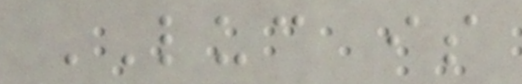LUC is
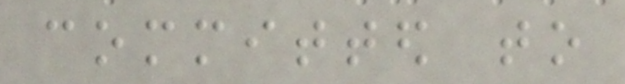committed to
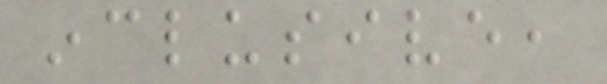inclusive,
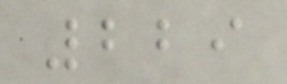229
